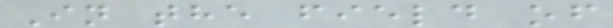In the field of
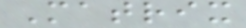Matrix
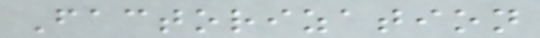Factorization
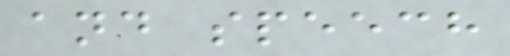and speech
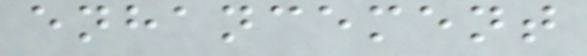enhancement
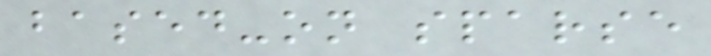based-on sparse
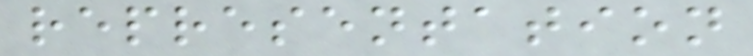representation
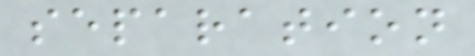separation
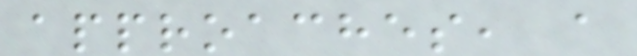approaches, a
